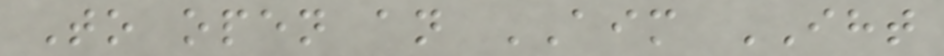To open an AIM IHT
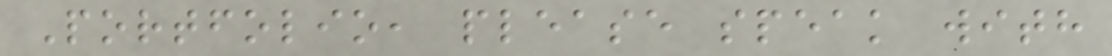Portfolio, please speak with
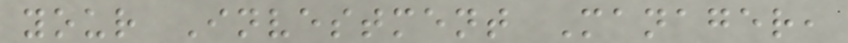your Investment Manager,
